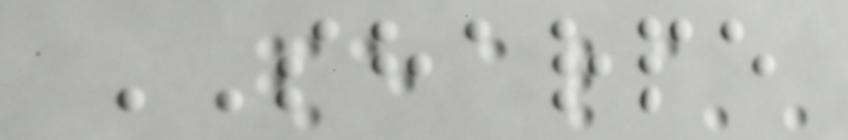SHARPE
